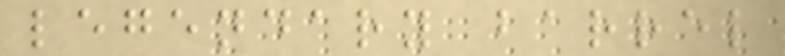legendary barrel
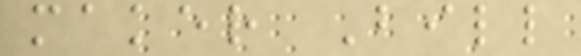maker Bill
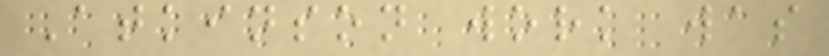Atkinson work was
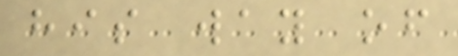his way of
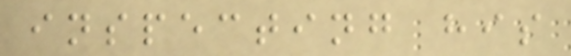inspecting his
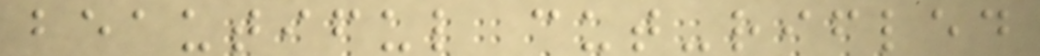beautiful cut-rifled
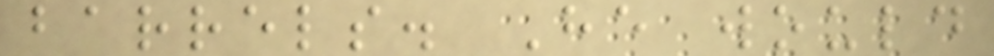barrels. He would
